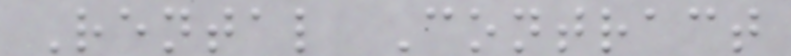Rental Contract
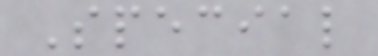Special
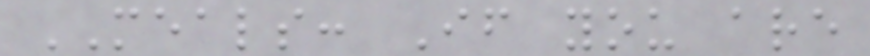MEALS: If you are
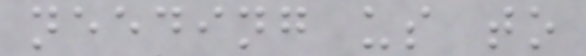needing us to
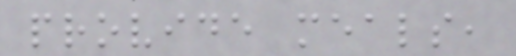provide meals,
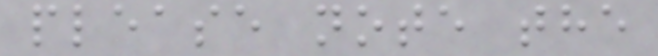please note the
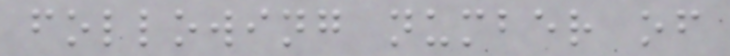following number of
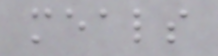meals
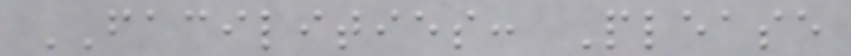FACILITIES: Please
